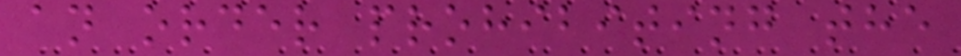an order prohibiting the
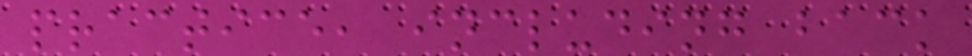practice, including back
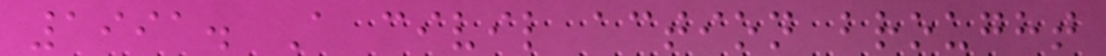1991. A civil action brought
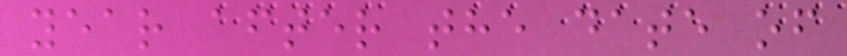year after the date of
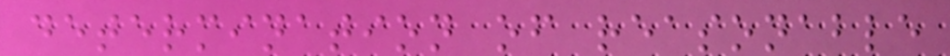determination of reasonable
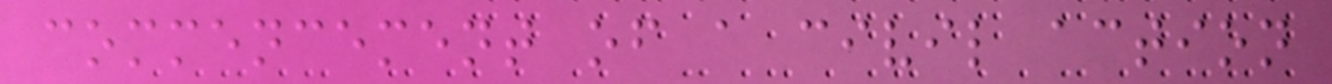commencement of a civil action
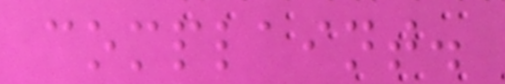complaint.
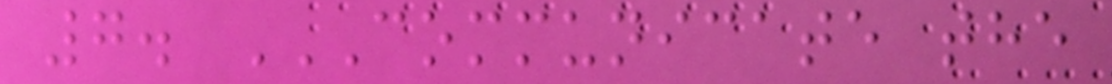7. COMMUNICATE THE
